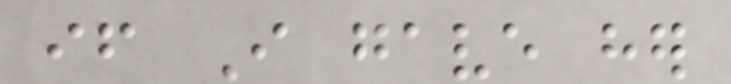if I gave her
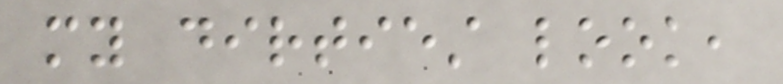my dirtiest look,
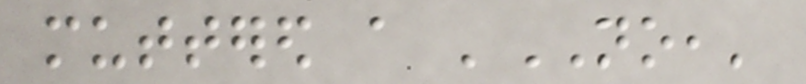muttered a 'NO,'
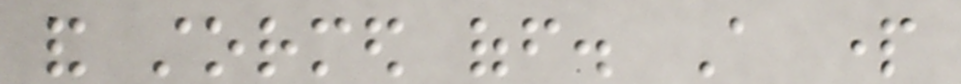and stormed off. A part
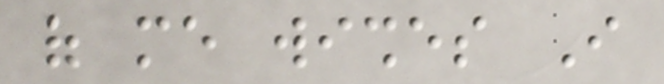of me wishes I
